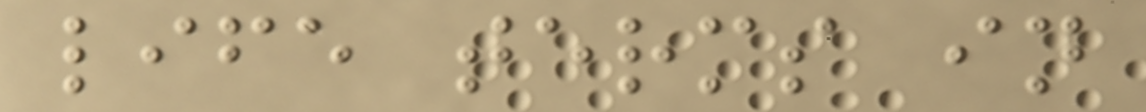life terms in
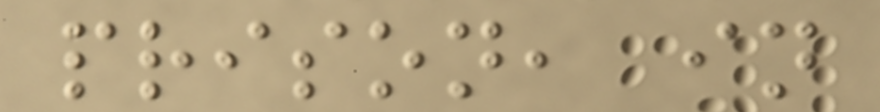prison, in
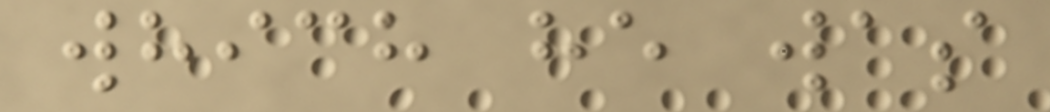which he was
